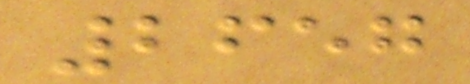2657
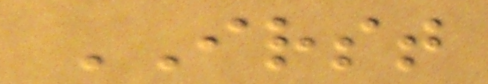IRST
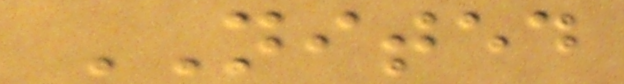NITED
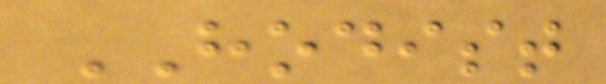HODIST
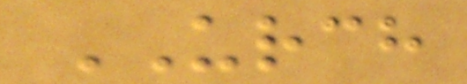URCH
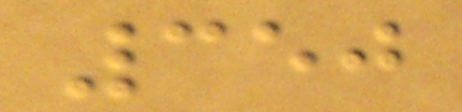350
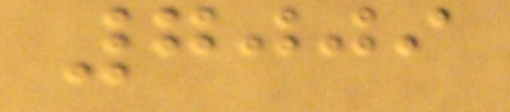7009
